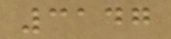3147
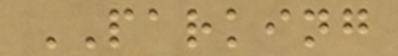PARKING
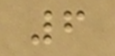6
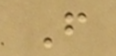F
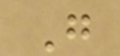G
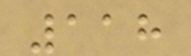118
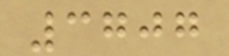3707
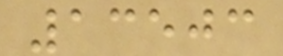13503
